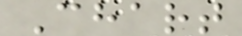Chart
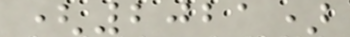(2021)
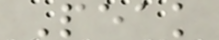Peak
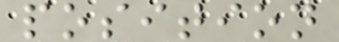position
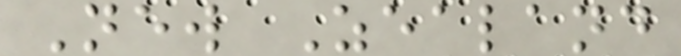New Zealand
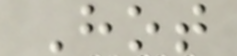Hot
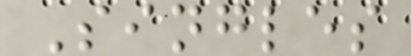Singles
